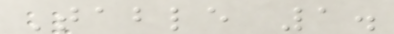Table 1.
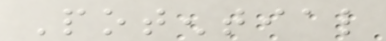Potential
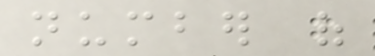number of
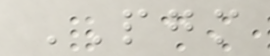PGM
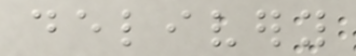delivery
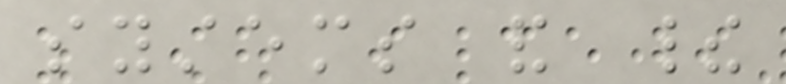systems and their
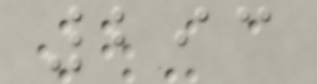293
